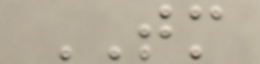TM
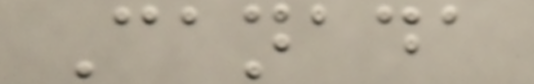Canada
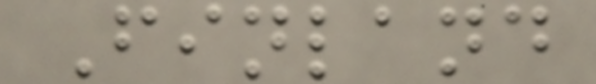Finland
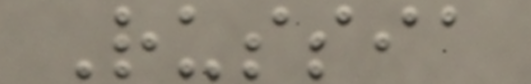Russia
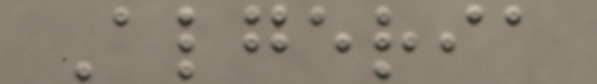Algeria
